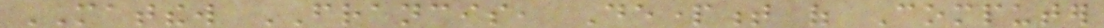MATTHEW FRANCIS, Department of Computer
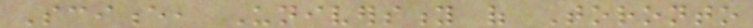Science, University of Toronto
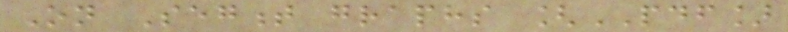On Segment graphs [PDF]
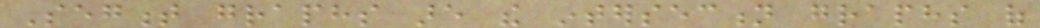Segment graphs are the intersection graphs of
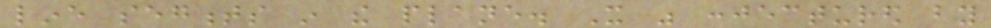line segments in the plane. It was conjectured by
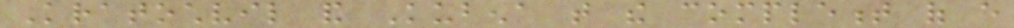Kratochvil and Kubena that the complement of every
